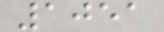1051
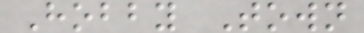Hobby Town
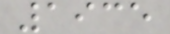1935
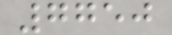7750
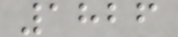1826
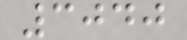3040
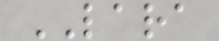LARA
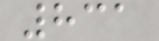831
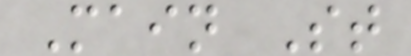Main St
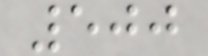500
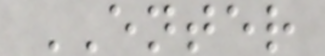ENTER
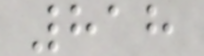818
